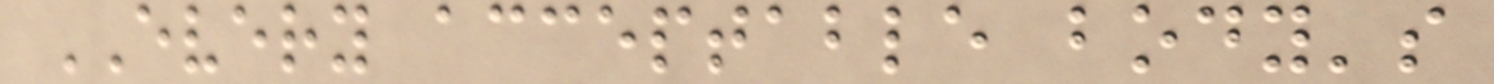EVERY acceptable body's
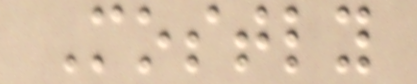Mostly
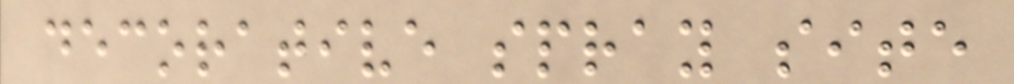decorative spray site
